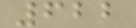622
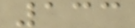133
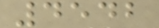4542
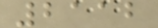2112
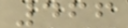466
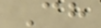Ch
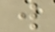w
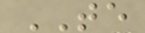TE
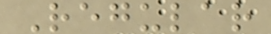Regular
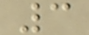3
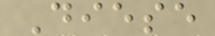Diese
